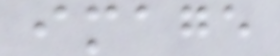image
